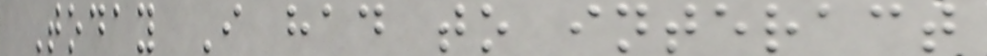Today I had to interact
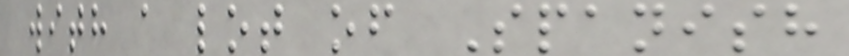with a lot of Spanish
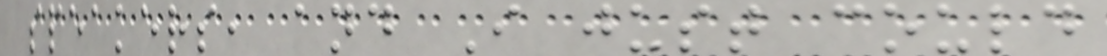speakers, and I just could
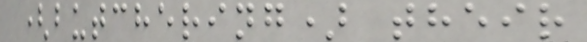(butchering) their
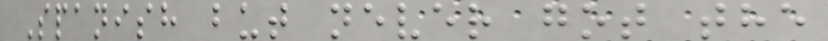Spanish but never got the
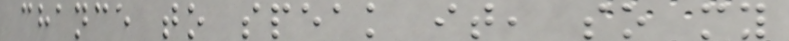chance to speak it, so my
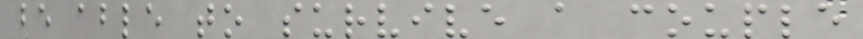be able to survive a couple
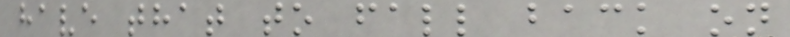have that to fall back on
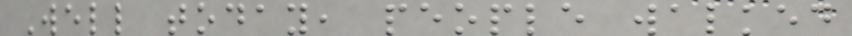Well today, people walked
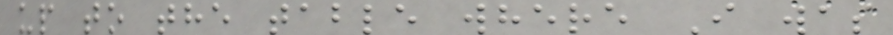up to the table where I was
